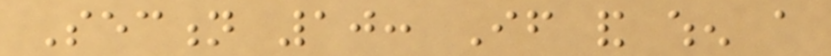Section 10: If and when a
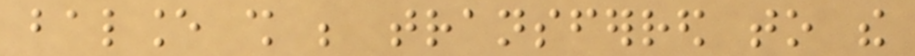balance shall be transferred to the
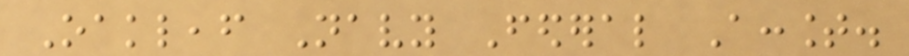Oakleaf Navy Federal Account.
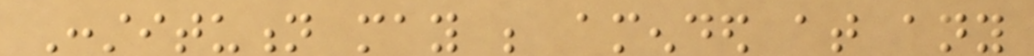Constitution may be amended at any
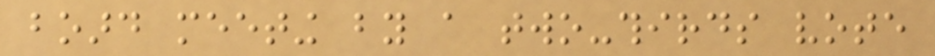board meeting by a two-thirds vote
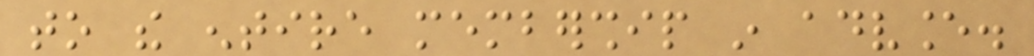to the entire membership in advance.
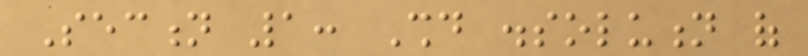Section 1: Should dissolution of
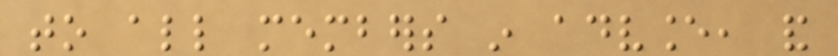to all members in advance, and
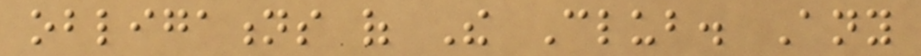obligations of The Club. Any
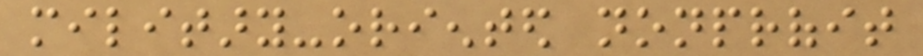military-oriented nonprofit
